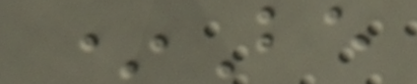*Be
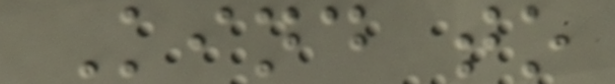Kind to
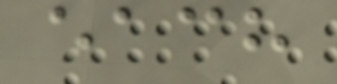each
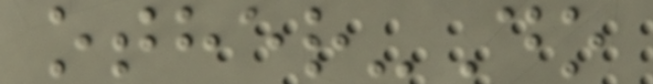other-Do
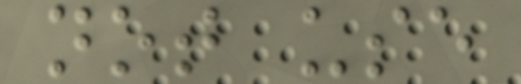not use
